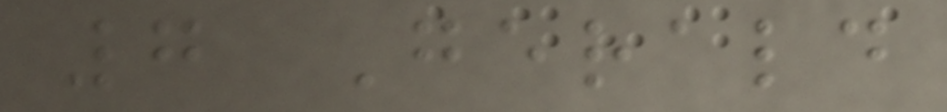7 Gerald
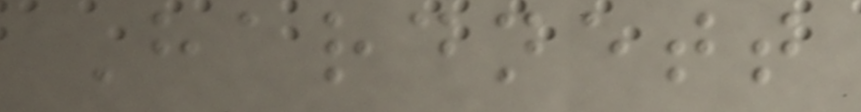Hardnett
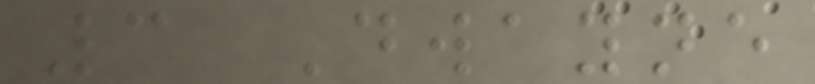3 Dwayne
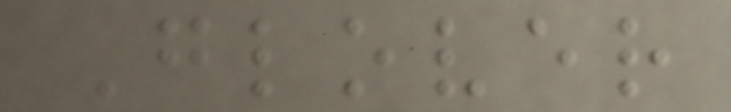Glover
